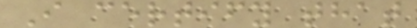I certify that
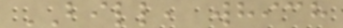BILL, which
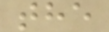the
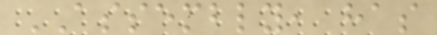ASSEMBLY, has
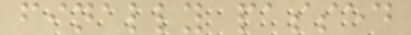finally passed
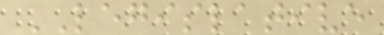LEGISLATIVE
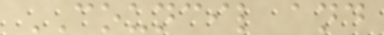COUNCIL and
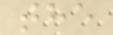the
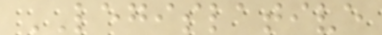LEGISLATIVE
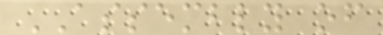ASSEMBLY of
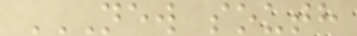NEW SOUTH
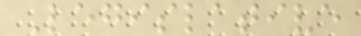Legislative
